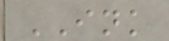INK
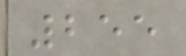255
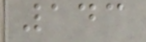143
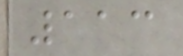113
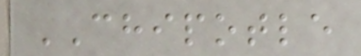CHIPOTLE
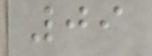09
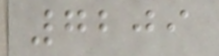7209
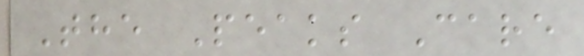The Peaks Care
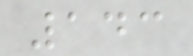143
